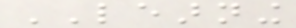LEARNING
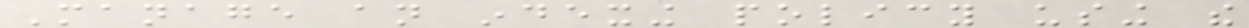Manage an indexing policy using the
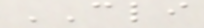CLI
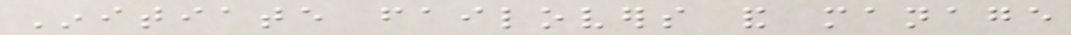Initiate failovers and manage
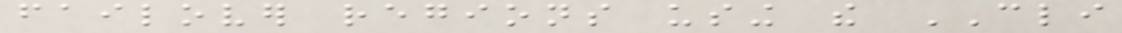failover regions using the CLI
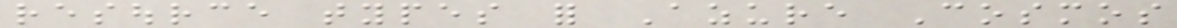resource types for Azure Cosmos
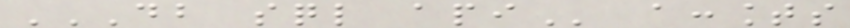DB SQL API accounts
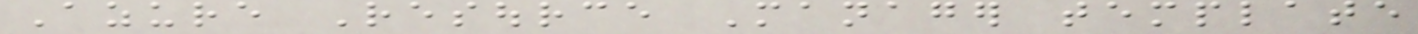Azure Resource Manager template
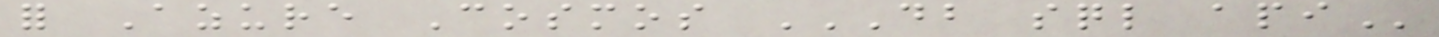for Azure Cosmos DB SQL API
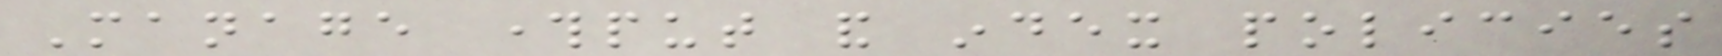Manage throughput and index policies
